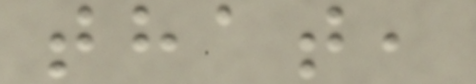that,
